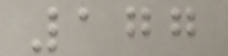177
